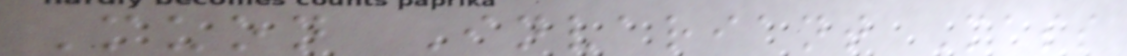Muon Invariant Mass
